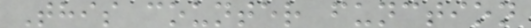This counter function
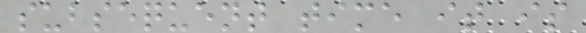subsequent time it is
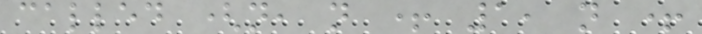called (n, n + 1, n +
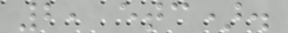2, etc).
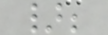};
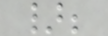};
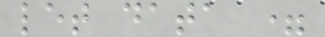let data =
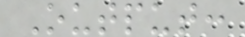Output:
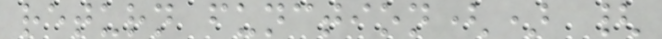return function() {
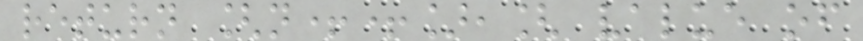return [n++],[ value of
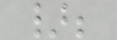};
